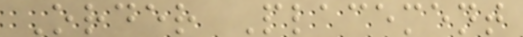Order Placement
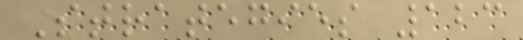Strategies 123
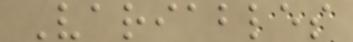Variables
